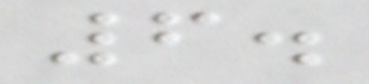6.
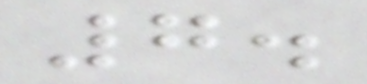7.
